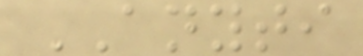ANYTI
